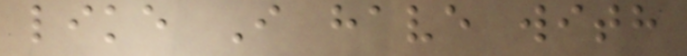like I have with
